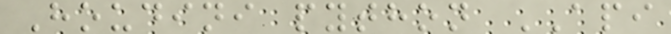Houdini python API
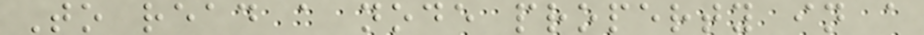To read a node property in a
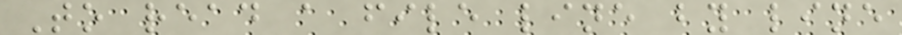To read a file line by line
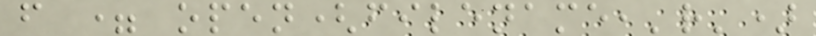f = open(filename,'r')
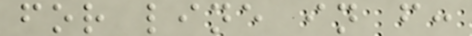for line in f:
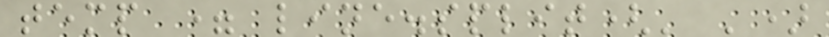temp = line.split(' ')
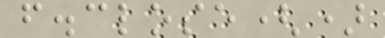f.close()
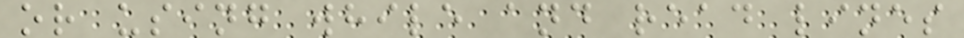or using while and read lines
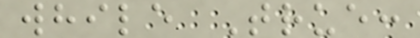while True:
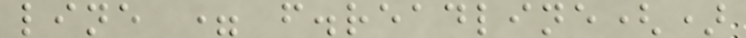line = f.readline()
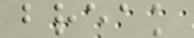break
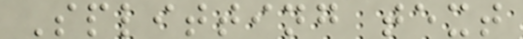Splitting text
